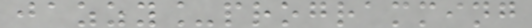jazzy_programming
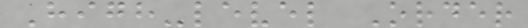High-level Order
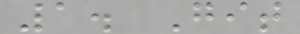1. Git
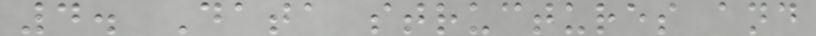4. Data structures and
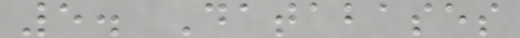5. Databases
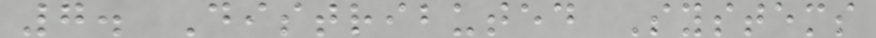7. Distributed Systems
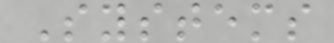Systems
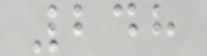248
